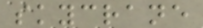skycrane
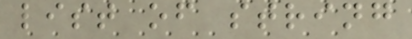list of string
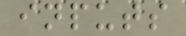inputs
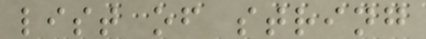list of string
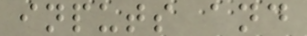inputs and
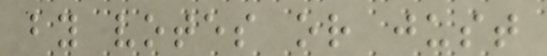by votes or just
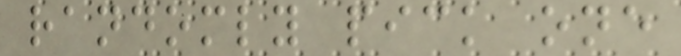randomly pick one
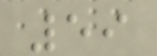59
